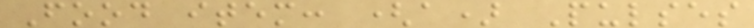Food item: (a) Pulses
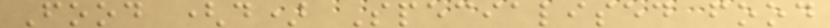Food (d) Specialised food
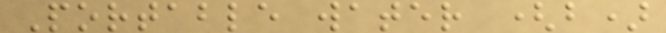Portable water (b)
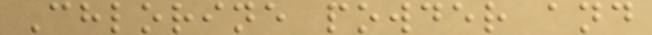Chlorine powder and
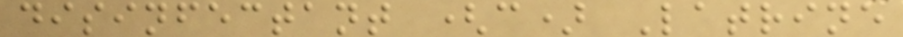disinfectant (c) Latrine
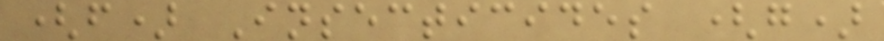(f) Insecticides (g)
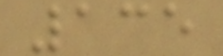135
